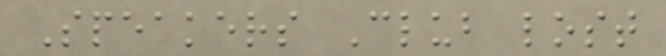Speakers Club lost
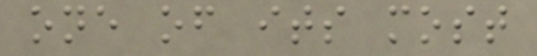one of its most
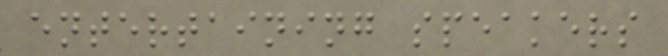entertaining speakers
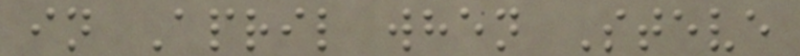in April when Steve
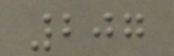207
